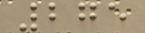275
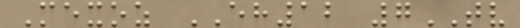Mexoz EH12 7TV
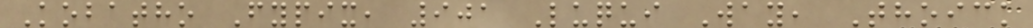Kobatho Fypix, 901 Luqui Way, Thoick
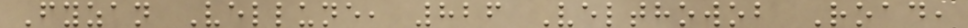Fyzan Vellune, 826 Velthowob Road,
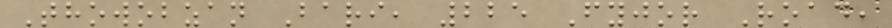Thowobzan Bari, 225 Fyjor Road,
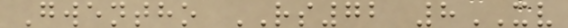Gwentho RS72 8XV
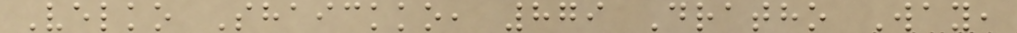Velko Shaickko, 879 Dratho Way,
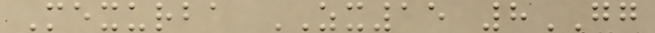Mexurba ZX15 8GG
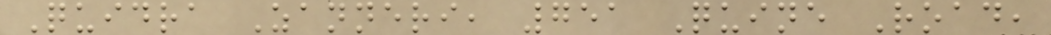Quidra Zanneri, 751 Quine Road,
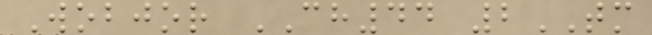Wobjor CH44 2TM
